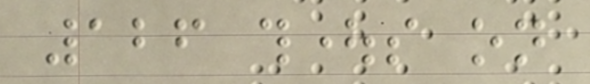126 thoughts on
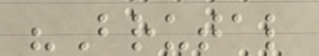"Brutal
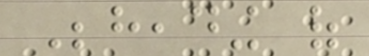Beheading of
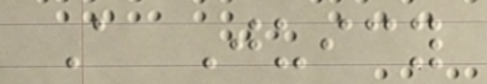A Juicy
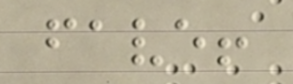fave!
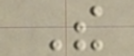The
